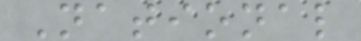National
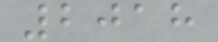2018
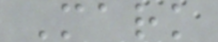Mark
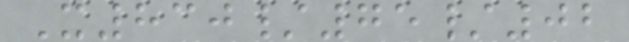X830/75/02
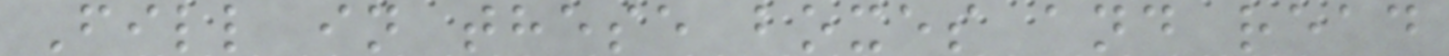Fill in these boxes and read
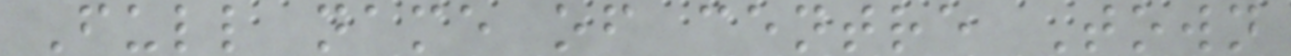Full name of centre Town
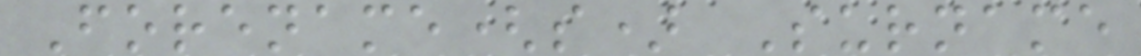Forename(s) Surname
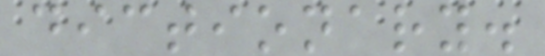dictionary.
